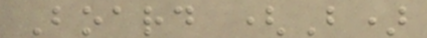Board (B)
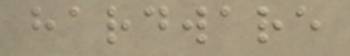hardware
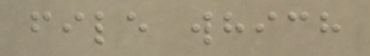file which
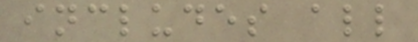includes all
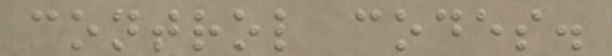control codes.
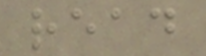read
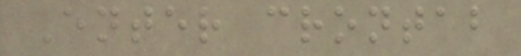Enter crontab
